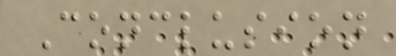Conclusion
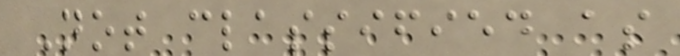Not classified as
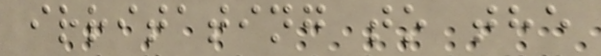irritating to the
